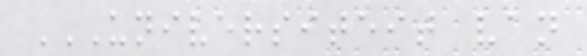UNIVERSITEIT VAN
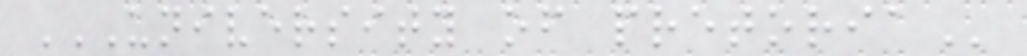UNIVERSITY OF PRETORIA
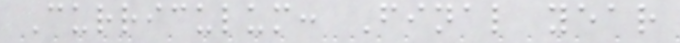Curriculum: Final year
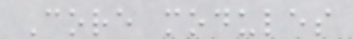Core modules
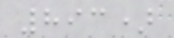893)
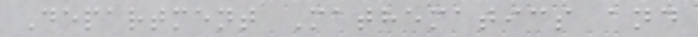Department Mathematics and
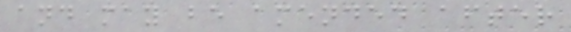and may be amended after
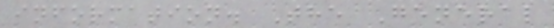information. The General
